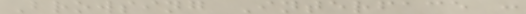Browsing Interface :
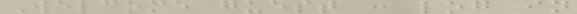Welcome guest : log in
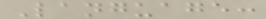Language:
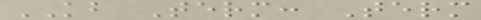KB Term: Term
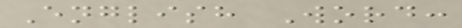English Word:
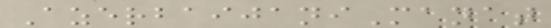AzerbaijaniManat
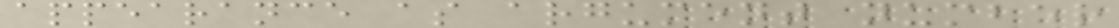appearance as argument number
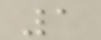1
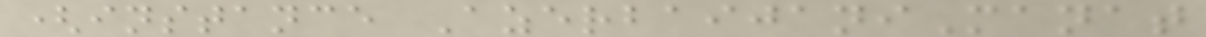(instance AzerbaijaniManat
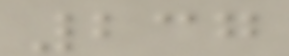237
